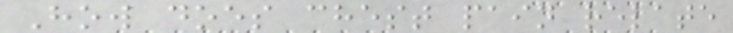How does chest pain relate
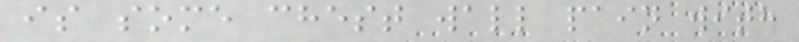is some chest wall pain with
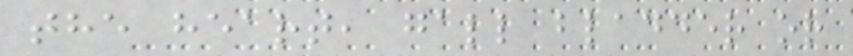the heart, gall bladder or
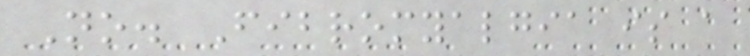No. Fibromyalgia is a
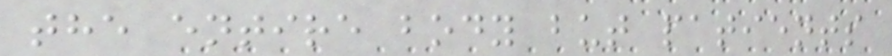the entire body but patients
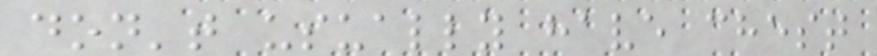don't usually have chest
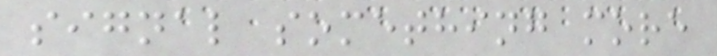signal something more
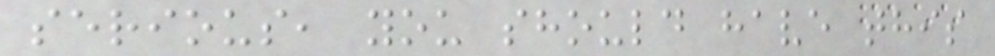serious, you should have this
